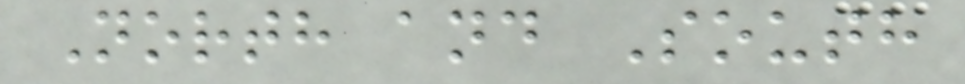North and South
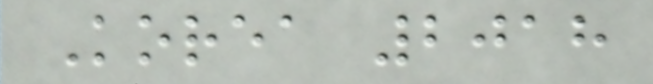Korea 2018
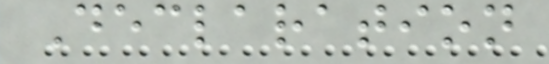Declaration
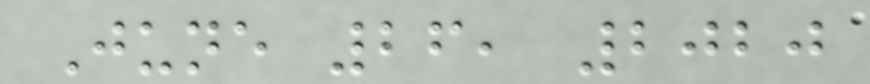June 26, 2020
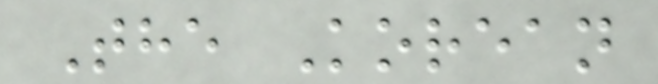The Korean
